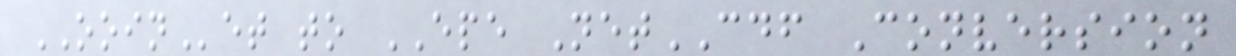OOINet to EPE NetCDF Conversion
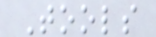Tools
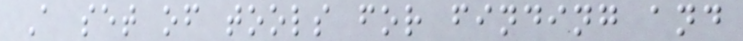A set of tools for finding and
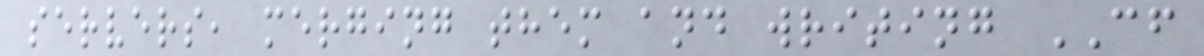servers, merging them and writing CF
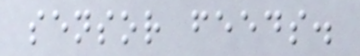sensor feeds.
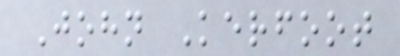John Kerfoot
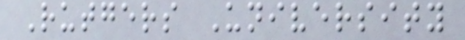Rutgers University
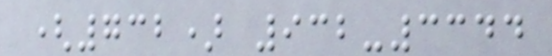(732) 932-3344
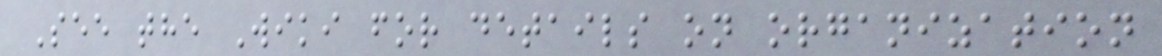See the Wiki for details on organization
